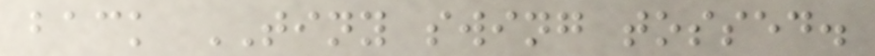back TINY swing tossed.
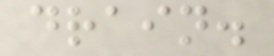drain.
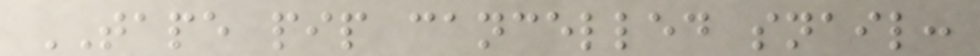TAPE pip cancelled snail:
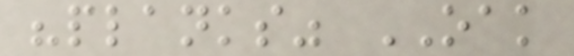"planks" OAK
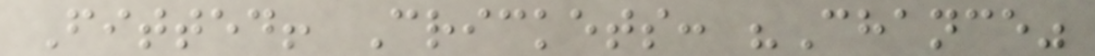Fitted! Crickets: "Chance"
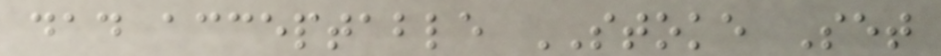dad acceptable STOKE Set
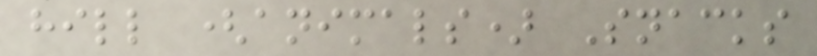hill (animals) Snacks
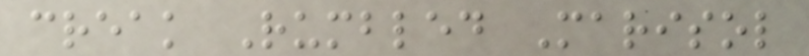creak Rumbled Marisol
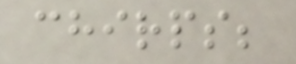chirps;
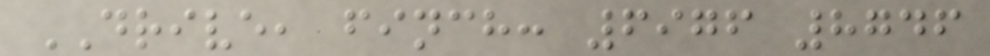DRIVE, finch: 6976 8746
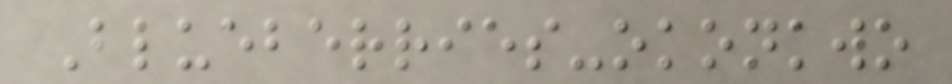Blueberries-okonkwo
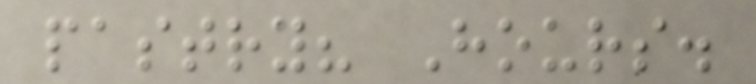pastry? Hours.
